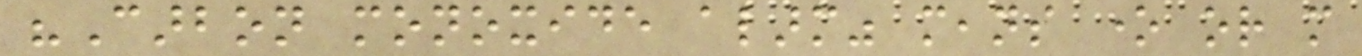"Carbon monoxide alarm" means one or more
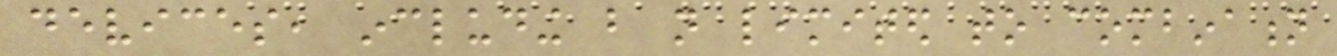devices, including but not limited to combination
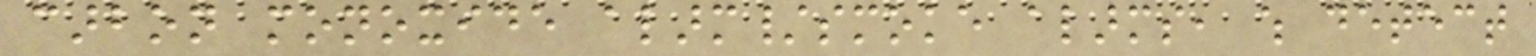carbon monoxide alarm/smoke alarms, which detect
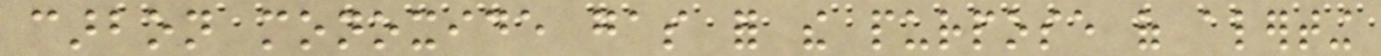carbon monoxide gas for the purpose of alerting
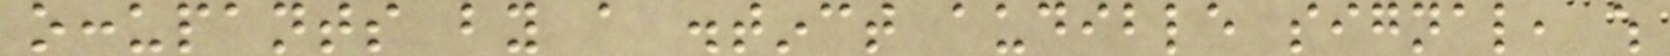occupants by a distinct audible signal, which
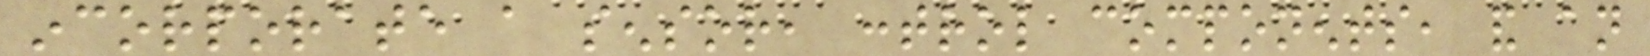incorporate a sensor, control components, and an
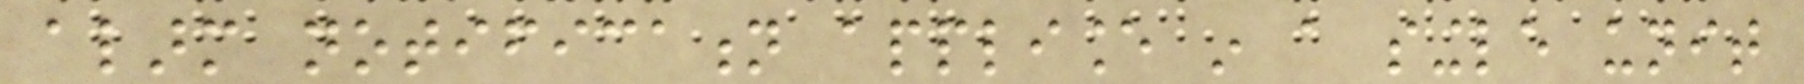alarm notification appliance in a single unit
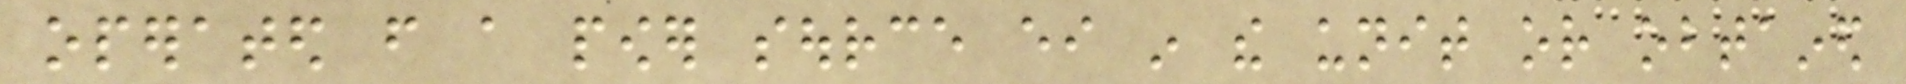operated from a power source either in the unit or obtained
